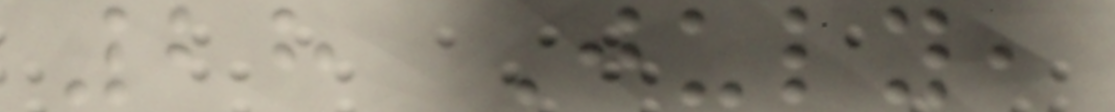28 July,
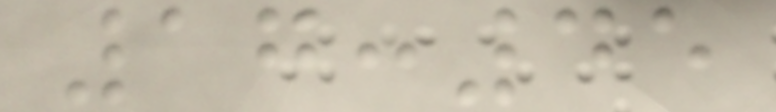17:45
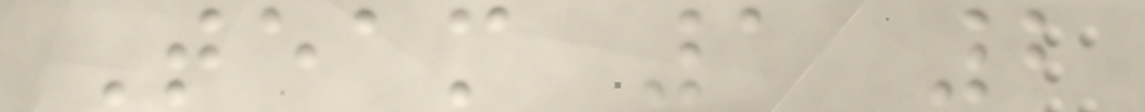Team 1 2
